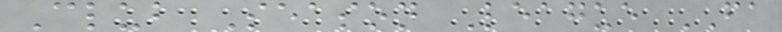Club Season League FA
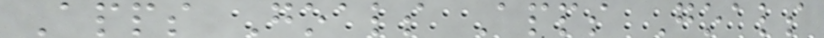Apps Goals Apps Goals
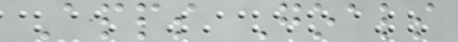Apps Goals
